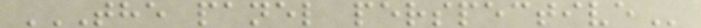THE PANEL PERSPECTIVE
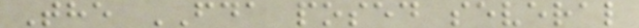The FDA posed several
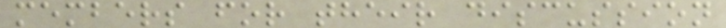members for their discussion
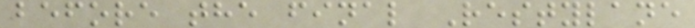before the final Restylane
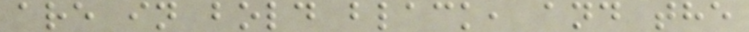are in bold black, and the
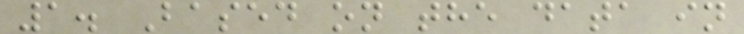1. Based on the data in
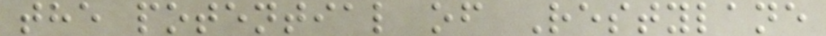the potential of Restylane
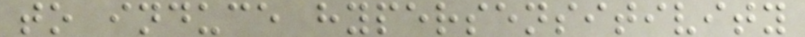to induce hypersensitivity
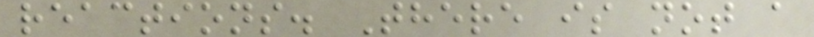reactions. There is not a
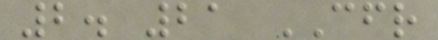2. 21 CFR
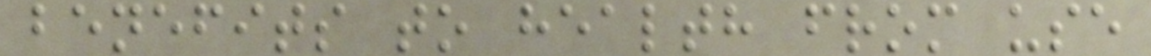benefits to health from use
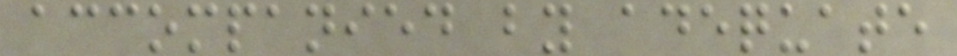accompanied by adequate
